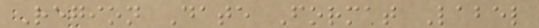Region Date Format Label
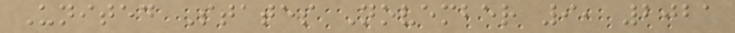United States November 9, 2021
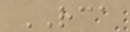RCA
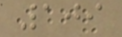109
